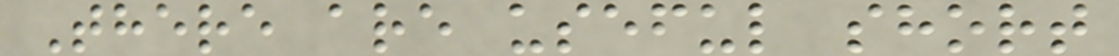There are useful short
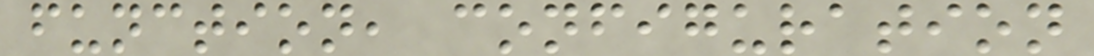function, configuration
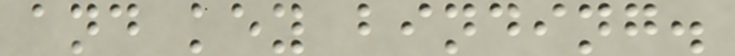and key binding.
